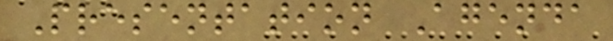Presentation Agenda
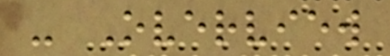- Overview
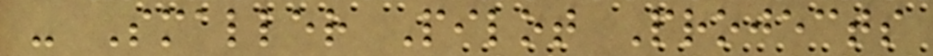- Smaller Pilot Projects
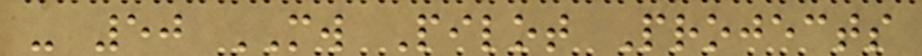- 50 MW Pilot Projects
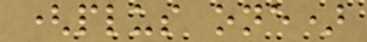(plus one)
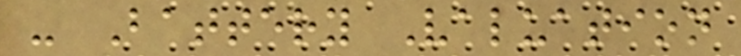- Battery Valuation
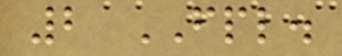2 FPL.
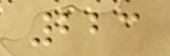223
